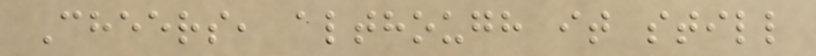Cheers, although it still
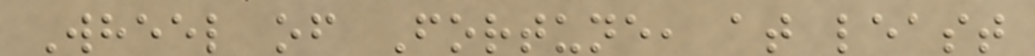Wheel of Fortune, at least
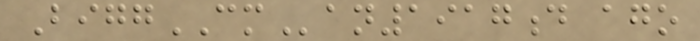BiggCMan1917d ago
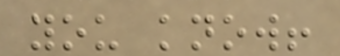you know!
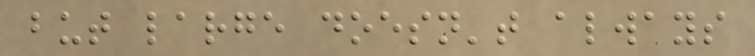but large doesn't always
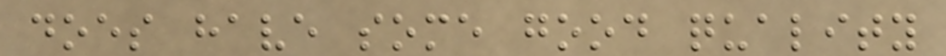does have some good quality
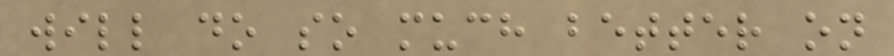will do so much better on
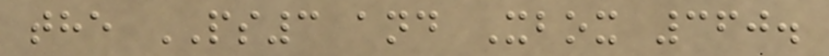the PS3 and Xbox 360.
